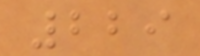229
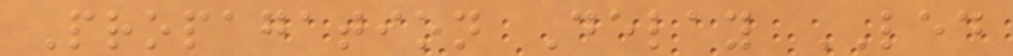Propagation Delay LED
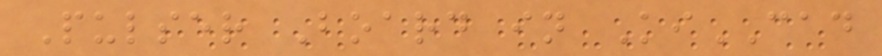Pulser Board in KiCAD
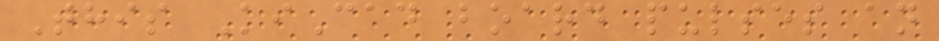This KiCad board pulses an
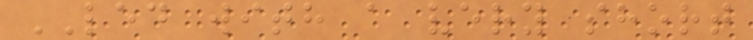LED with a very short
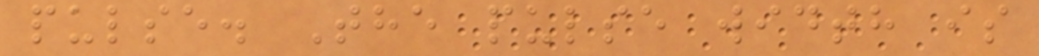pulse. The pulse width is
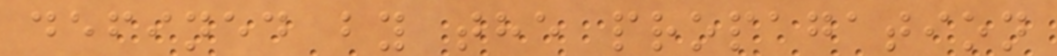defined by the propagation
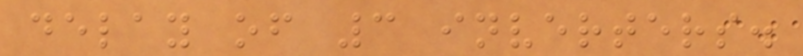delay of 3 inverters.
